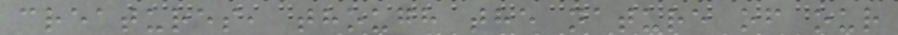creatures, though the nature of our
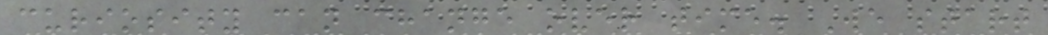curiosity can change over time. We start
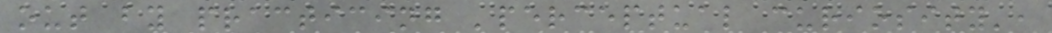out by practicing 'perceptual curiosity',
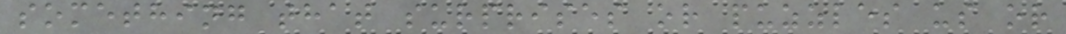something that surprises or puzzles us or
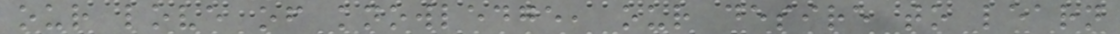our love of knowledge, our desire to learn
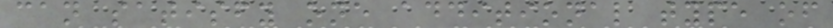can satisfy one additional type of
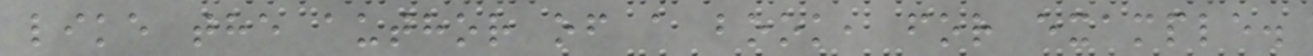like the author of a book, for example.
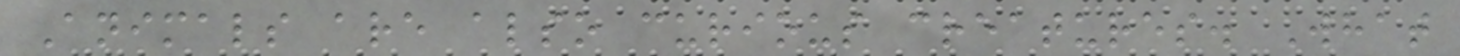Animals are also curious creatures. What
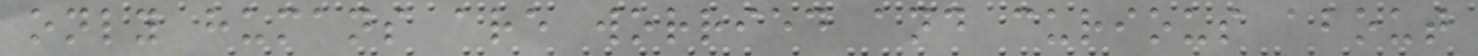only humans are worried and curious about
